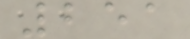251
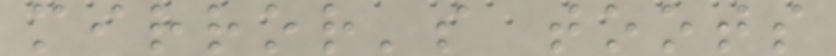mirror's toots
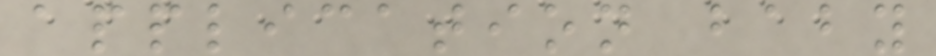application baby
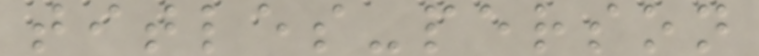titles-person
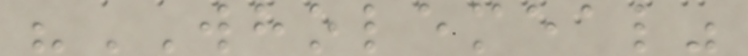"WHOLEMEAL"
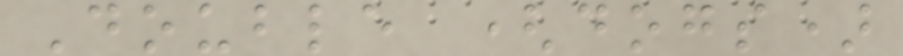Double (dogs)
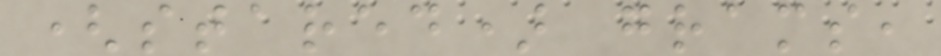(stared) grams,
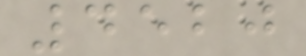4520
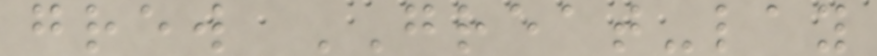grew GREAT-lay
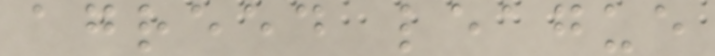agreed league
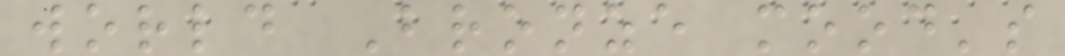world Bronze mood's
